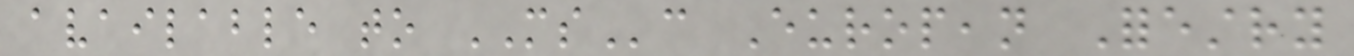available to MSc European Forestry
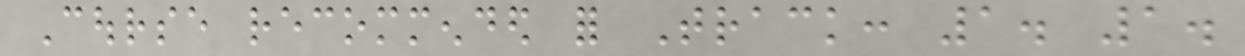Course recommended for Track: 1. 1.
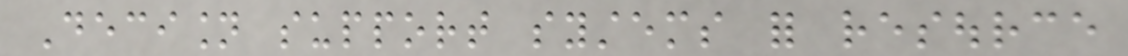Decision support systems for resource
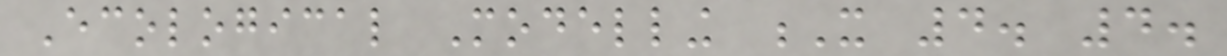Ecological Modelling X 4. 4.
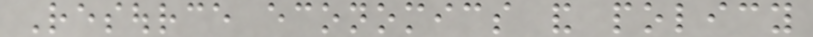Resource economics and policy
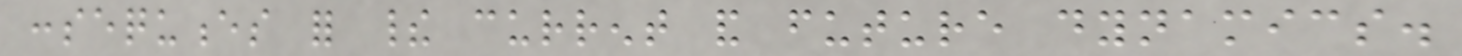consequences for their current and future dynamics.
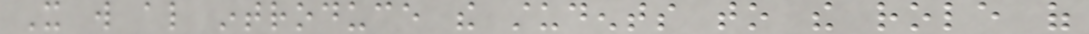It will also introduce the students to the role of
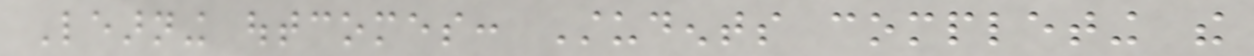Learning outcomes: Students completing the
